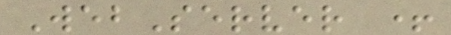WebServer +
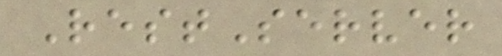RestServer
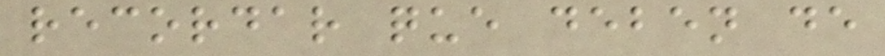recordar que deben de
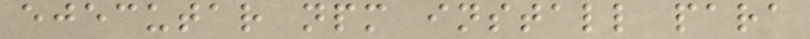ejecutar npm install para
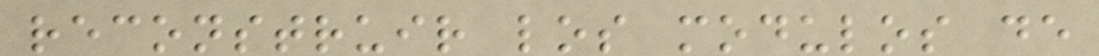reconstruir los modulos de
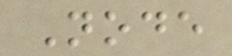Node
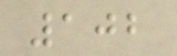102
